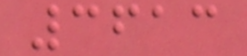3613
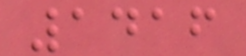1416
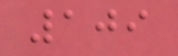109
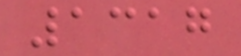1317
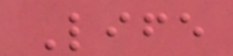Life
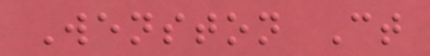Wenston Ct
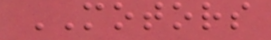MOTORS
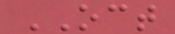OCT
